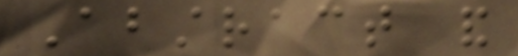Abstract and
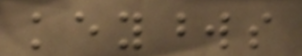keywords
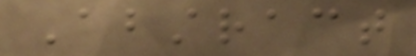Abstract
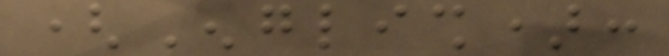(English):
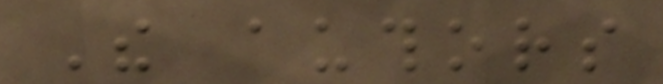The authors
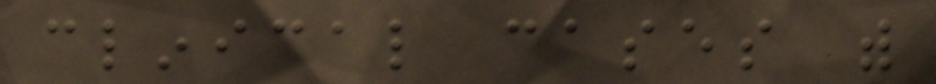clinical cases with
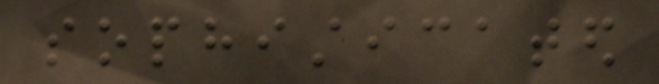sophisticated
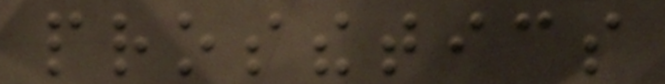prosthetics
